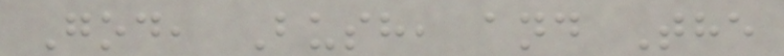God, Bush, and The
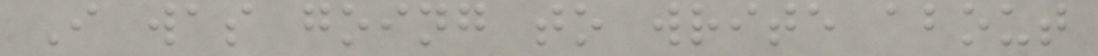I was going to write about
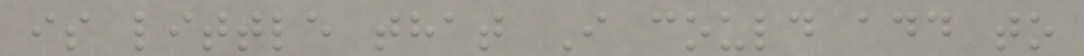is little that I could add to
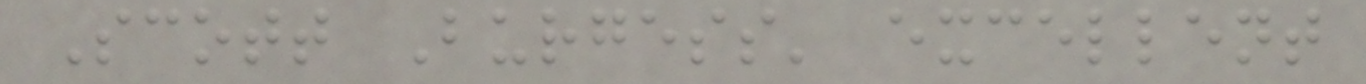Scott Burgess' excellent
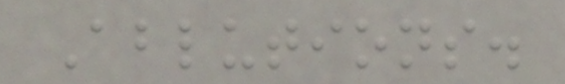Ablutions.
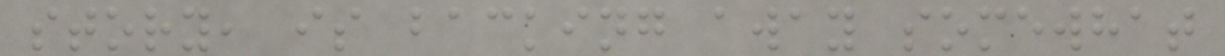story, is backing away somewhat
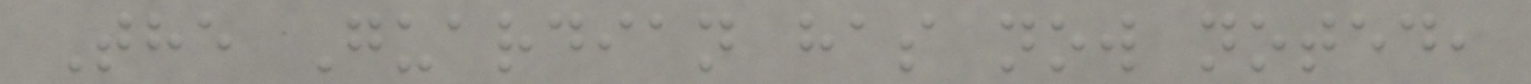The Guardian has now noted,
